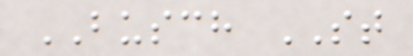BUSCH ST
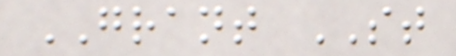GRANT ST
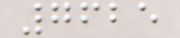7625
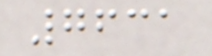7631
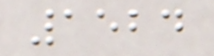1524
